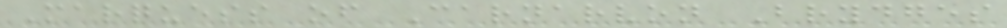Marquess of Carnarvon Brydges
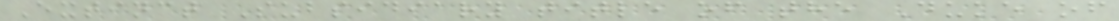Extinct Subsidiary title of the Duke of
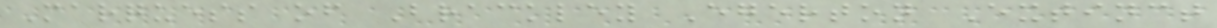Marquess of Brackley Egerton Extinct
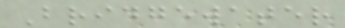Bridgewater
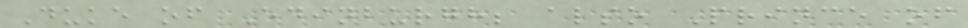Duke of Edinburgh; also Prince of
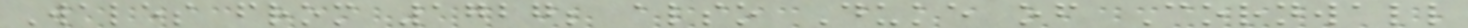Wales from 1727; also Duke of Cornwall
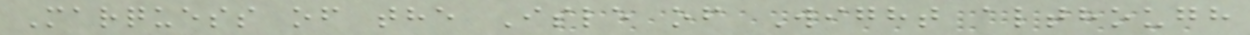Marquess of the Isle of Wight although
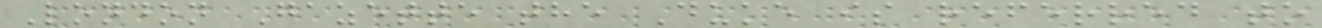London Gazette the Duke is referred to
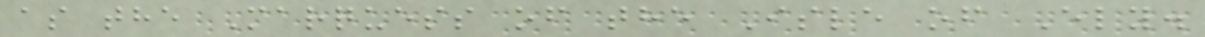as the Marquess of the Isle of Ely.
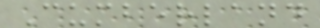Cumberland
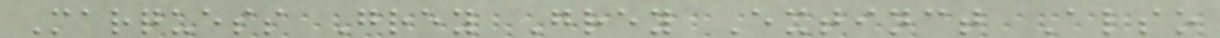Marquess Grey Grey Extinct Also
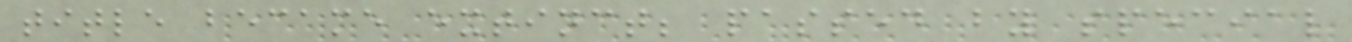title became extinct; passed by special
